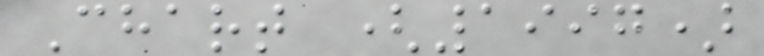Chart (1997)
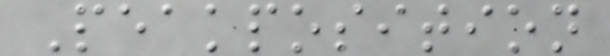Peakposition
